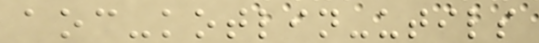aoc-kotlin-utils
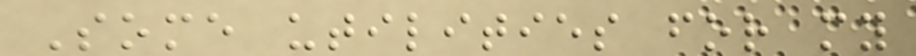Some utilities for my
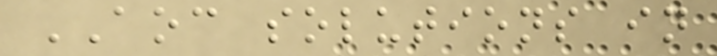AOC solutions in
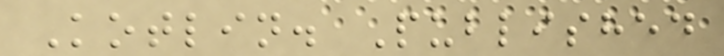Kotlin. Published
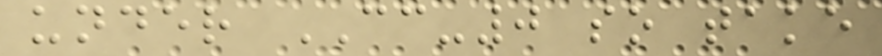under CC-0 so take
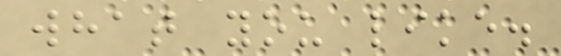what you like.
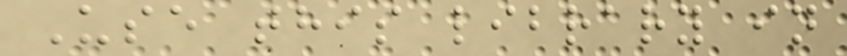Use this library in
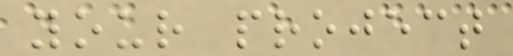your project
